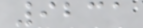9231
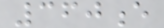360e
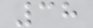38
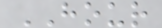HOUR
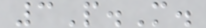3P.M.
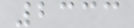2333
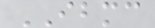IBMC
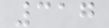317
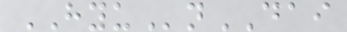HYUnDAI
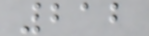212
